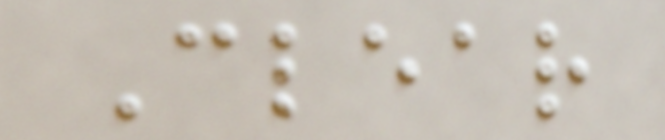Clear
